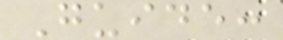Guide:
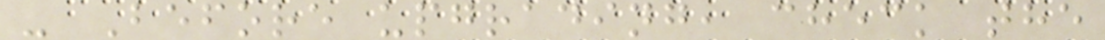- Before upgrading, check the
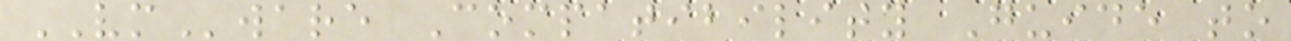VMware Compatibility Guide to
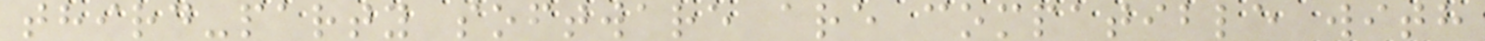third-party software are compatible with
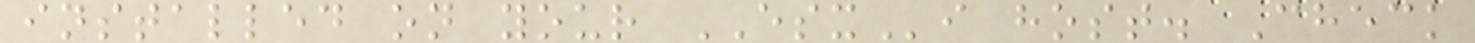installed on your ESXi host. Check
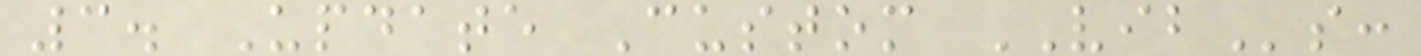3. Update Custom VIBs:
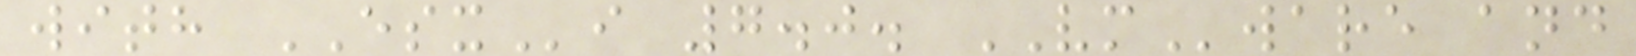with ESXi 7.0. VMware and
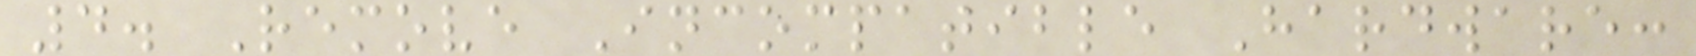4. Remove Incompatible Hardware:
